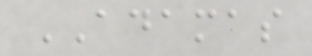ADAMAS
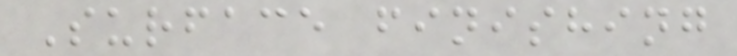Surface finishing
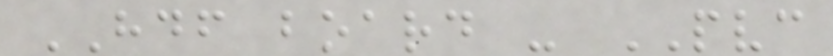HDF board - PVC
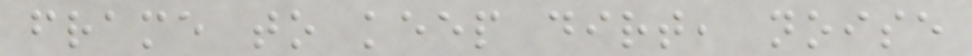frame to keep dirt, noise
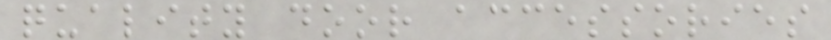quality door accessories
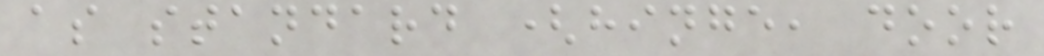as standard (hinge, door
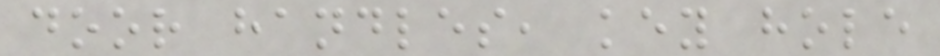door handles, key hole
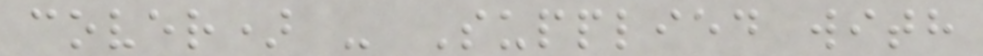cover) - Supplied with
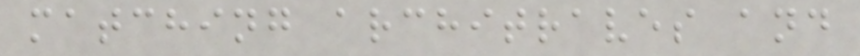matching architraves and
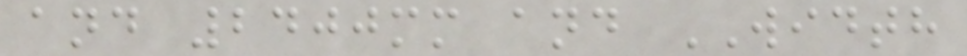and 2400mm and WIDTH
